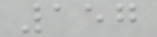157
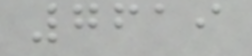7619
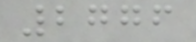2776
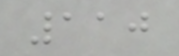110
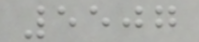5507
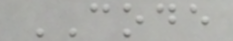CODE
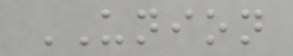UNION
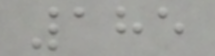185
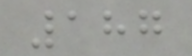187
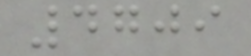4709
